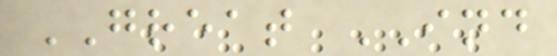GREAT IND
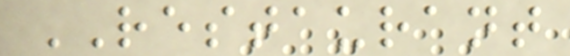RESTAURANT
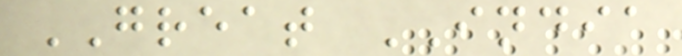GREAT INDIA
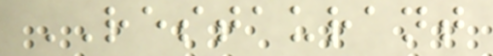RESTAURANT
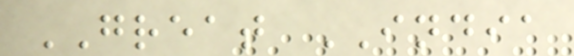GREAT INDIA
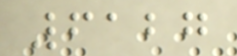6127
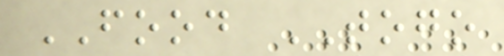FOOD TOGO
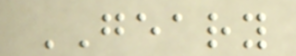GEARY
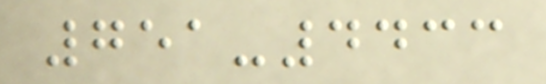751-4433
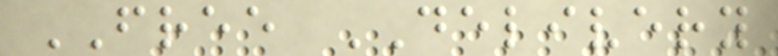FREE DELIVERY
